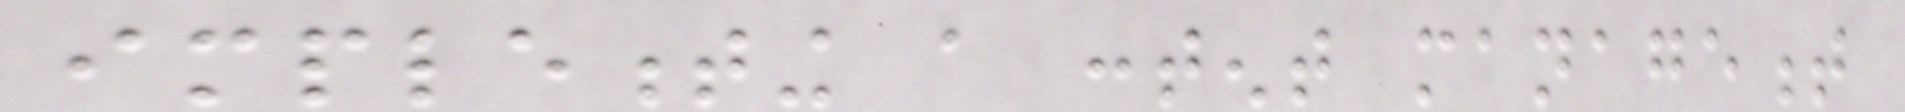implementing a content management
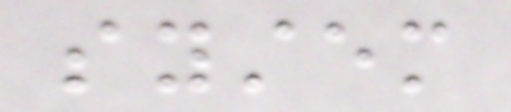system
